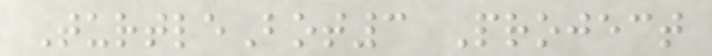TurtleBot3 Project
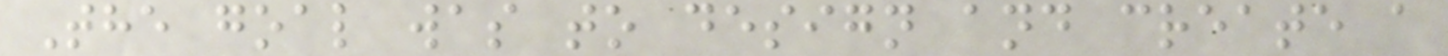The goal was to design and create a
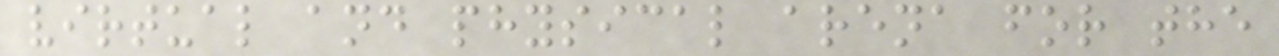virtual and physical arena for the
